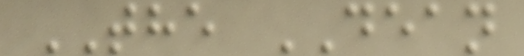THE DEAN
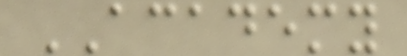ACADEMY
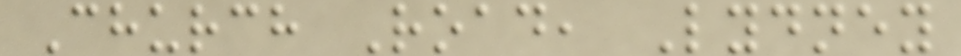Church Road, Lydney
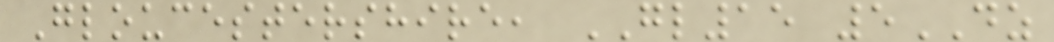Gloucestershire, GL15 5DZ
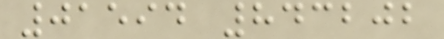01594 843202
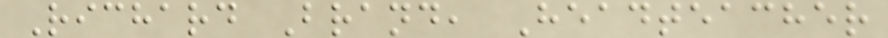Richard Brand, Headteacher
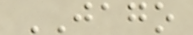JAGO
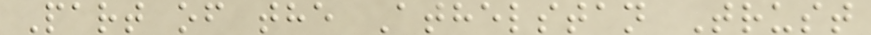Part of the Athelstan Trust
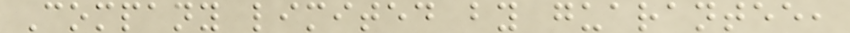Company limited by guarantee,
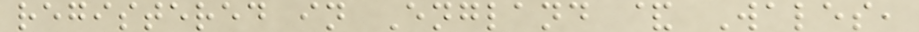registered in England & Wales,
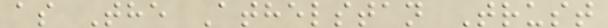as The Athelstan Trust
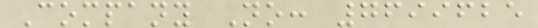Company No: 7699625
